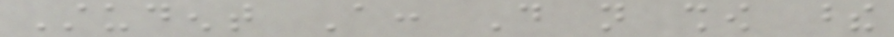Student A: Do not show these
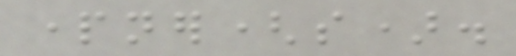partner(s).
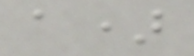a)
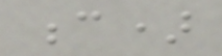c)
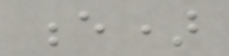e)
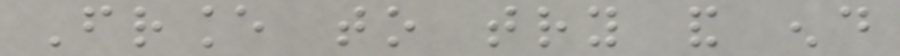France to try and end
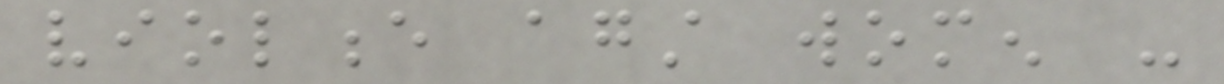violence against women -
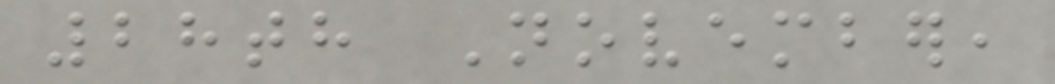28th November,
